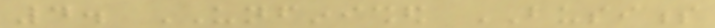4. UNFINISHED BUSINESS
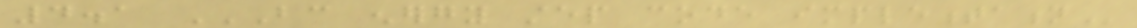4.1 BC ENERGY STEP CODE IMPLEMENTATION
